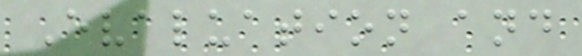Evaluation and
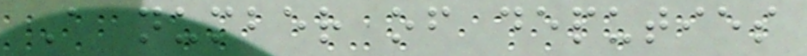A number of deputies
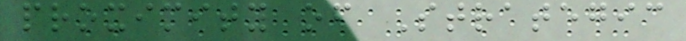proximity of Strategic
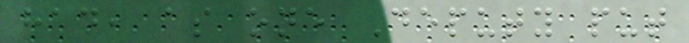had, as one Deputy put
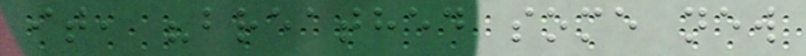it, "breathed some new
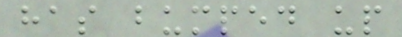has bumped up
